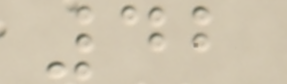42
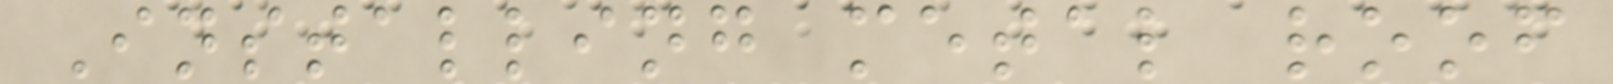Installing metal roof
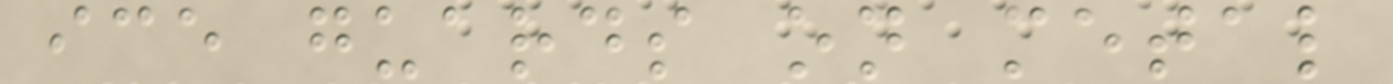ice guards on metal
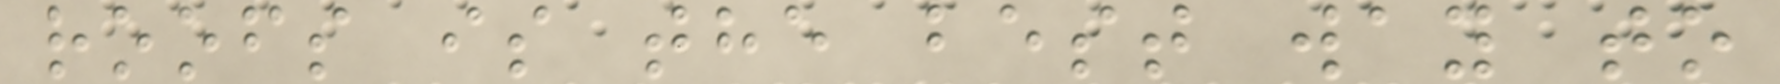roofs is the best way to
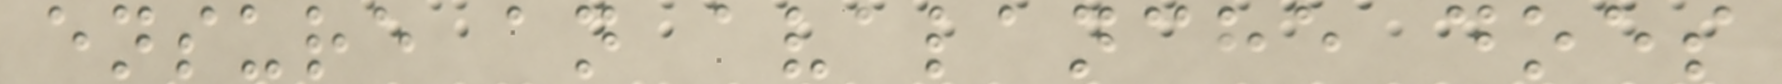ensure an avalanche does
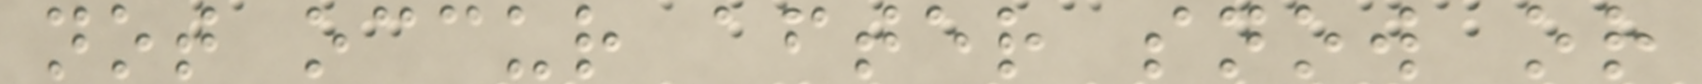not occur after snow or
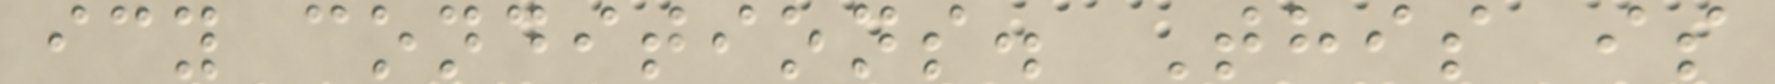icy conditions. This is
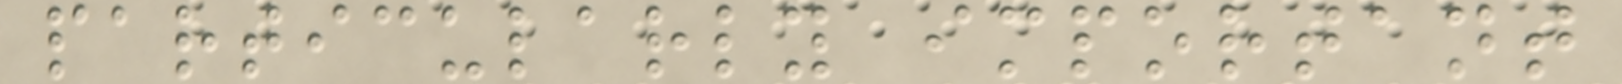particularly important
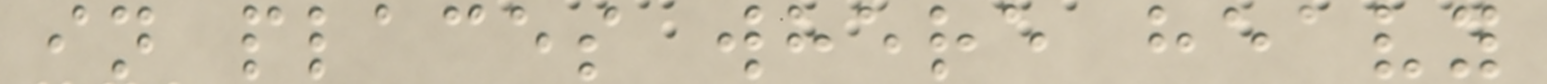in places where heavy
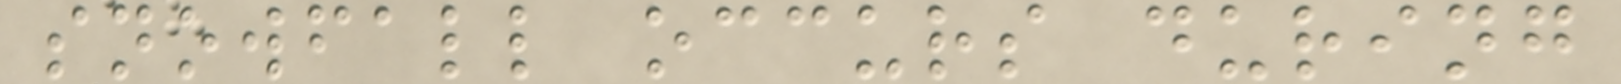snowfall occurs during
